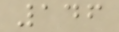146
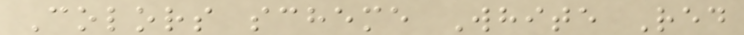Colors scheme White Red
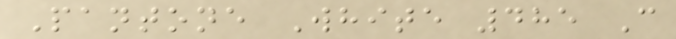Pantone White 485 C
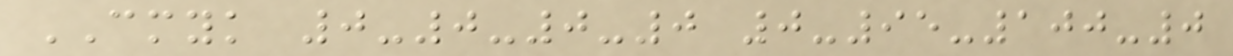CMYK 0-0-0-0 0-95-100-0
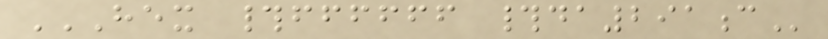HEX #FFFFFF #DA291C
